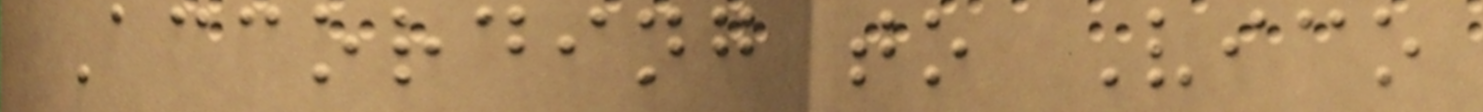According to Vico
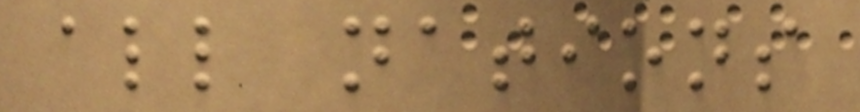all nations
